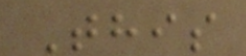This
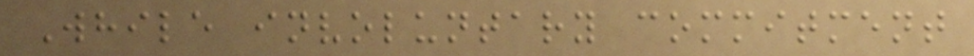While involuntary commitment
